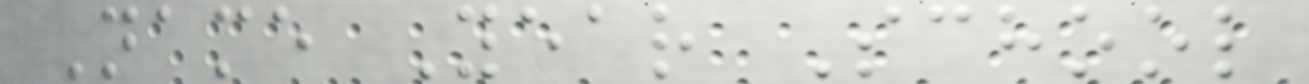Name Year School
